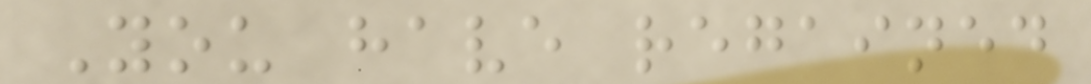You have regained
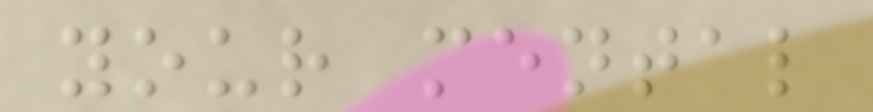your mental
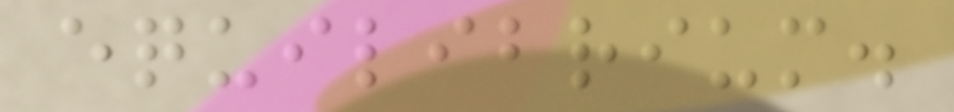equilibrium.
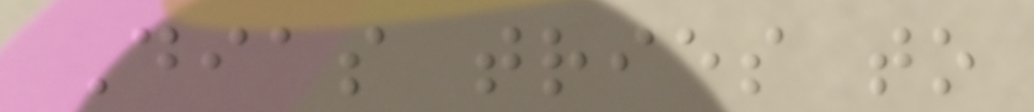Dias tries to
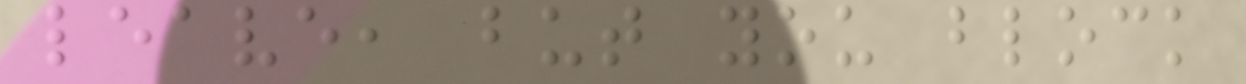leave, but you block
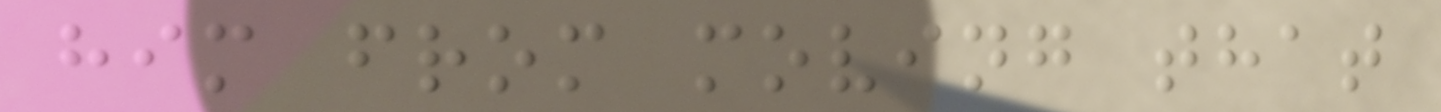him from moving that
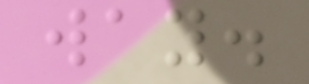way.
